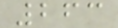263
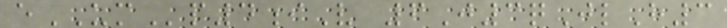eUMp4iV 6J3qJlH3
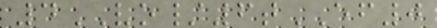4VO/6tEF0
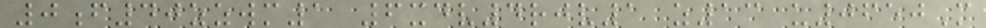0f40zzwm1 6xdv4rjv1 z13 u0650M
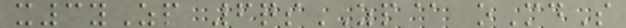x3yZp 6qsZP@ oMdS
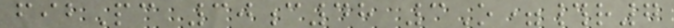fibPc 30c48 3O=#r7
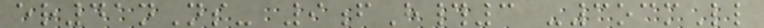er41nNs- 9fH#3 -3ocmLl
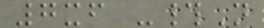7xf -#N
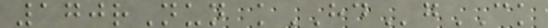170rNun kHDgCK
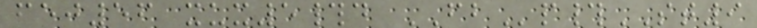fej56 xux5#d FBp#ST9
